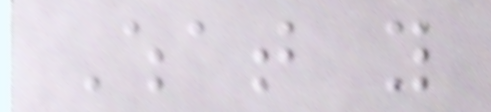What you
